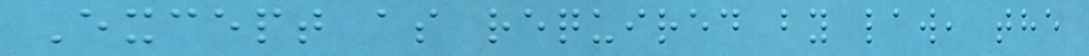Except as required by law, the
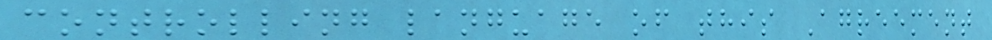controlling language of this Agreement
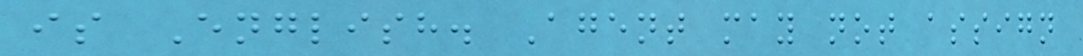is English. Agent may not assign
